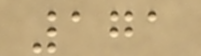171
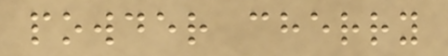powder cherry
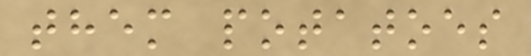them potatoes
